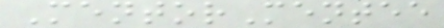MentorMentee
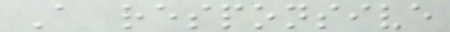A responsive
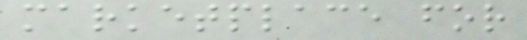marketplace for
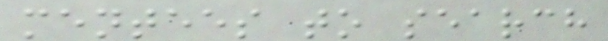mentees to search
